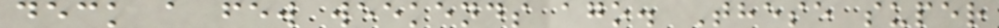deck a few weekends ago. These super
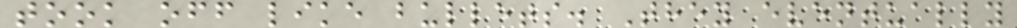took off like bullets. They eventually
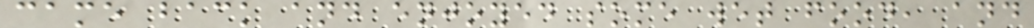came back and enjoyed some wet food, and
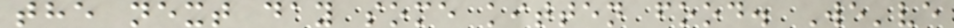the next day some kitten food. We've
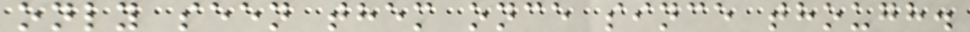only seen them once since though.
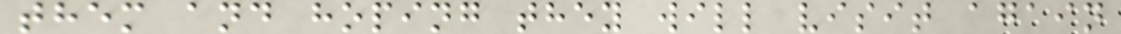them and hoping they will visit again
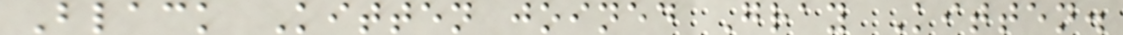Black Kitten joined Gray Kitten.
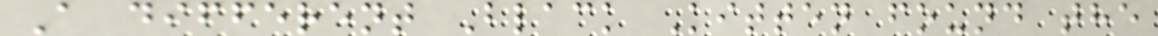A different Black Kitten found the
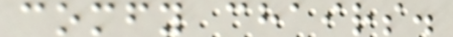comfy chairs.
